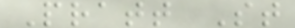Pratt St
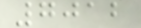7012
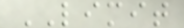LIMIT
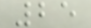25
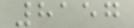8157
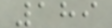189
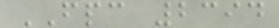FPC 2394
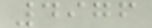4976
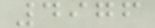4976
